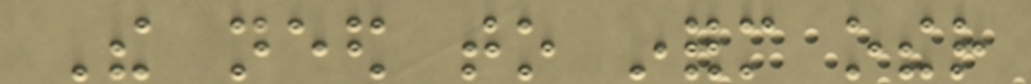The need to inform other
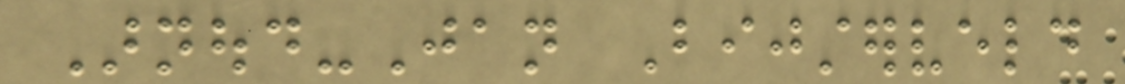Arnoud-Jan Bijsterveld
